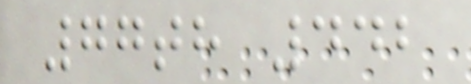77th 442
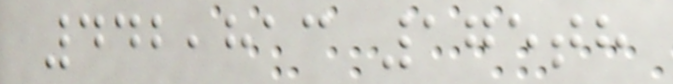442,813 175th
